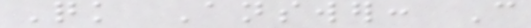Quick Answer: Can
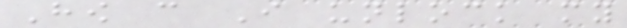How can I unlock my
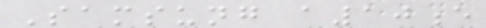Samsung a10e
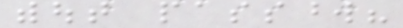without password?
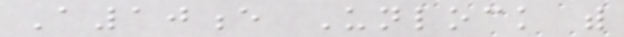A10e Unlock with
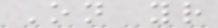On your
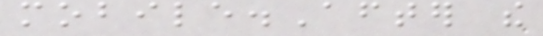mobile.After the
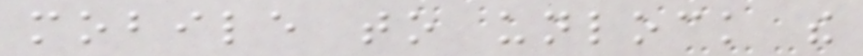mobile to unlock the
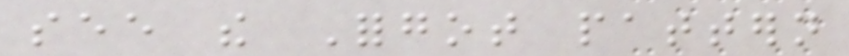see the Forgot pattern
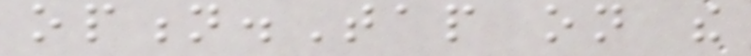option.Tap on the
